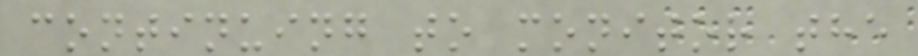continuing to monitor the
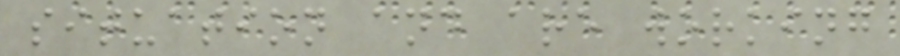situation and are working
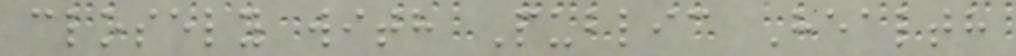closely with Public Health
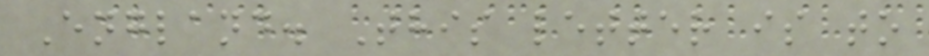England. This letter is to
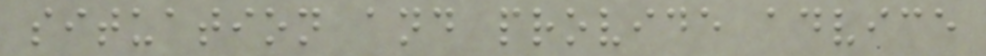situation and provide advice
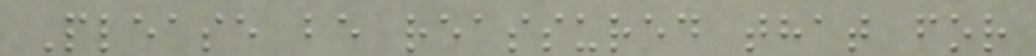Please be reassured that for
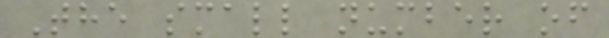The small number of
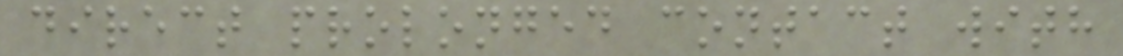direct prolonged contact with
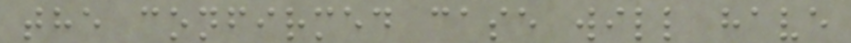the confirmed case will have
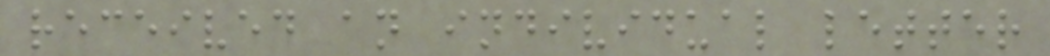received an individual letter
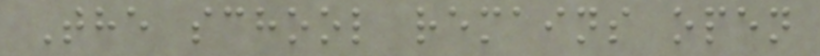The school remains open
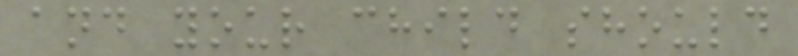and your child should
